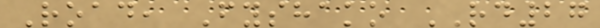Road, Fyshako RD27
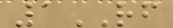1RF
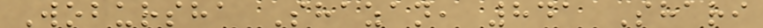Wobursha Shazan, 841 Shari
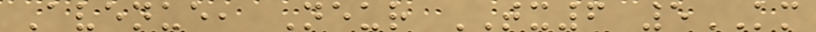Avenue, Neur TX6 5KM
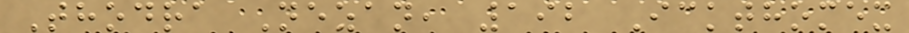Thodra Nezan, 192 Ickthomex
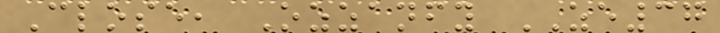Close, Ozzanfy ZE37
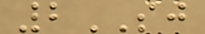2SJ
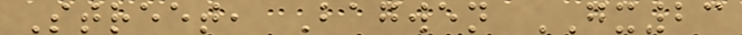Street, Bagwen GX23
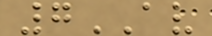7AV
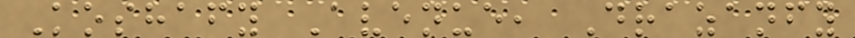Koshafy Avenue, Drazanfy
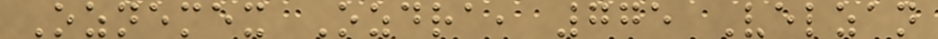Oznemex Ozdra, 775 Velzan
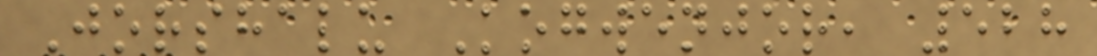Jorshalu Kogwenjor, 528
